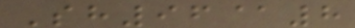Sh96@8
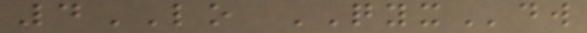4LO QYXdw
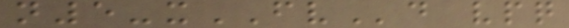n5-xFVd vpq
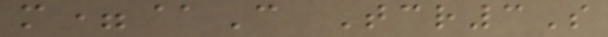m=@C Tcr3S
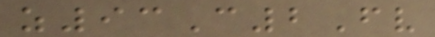z93C2Fv
